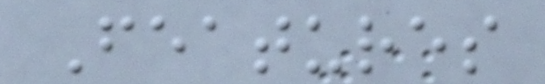Features
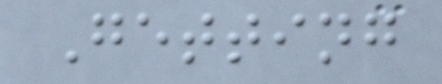Getting
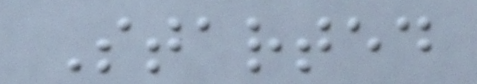Started
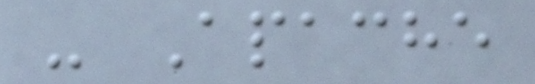- Apache
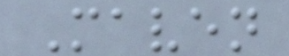Maven
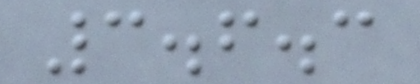3.6.3
